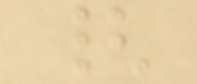{
